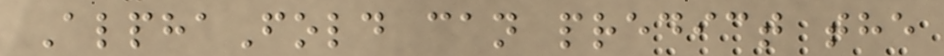AlphaFold can predict the
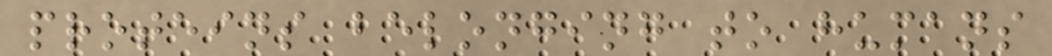proteins belonging to humans
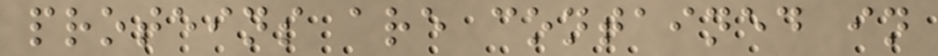proteins are contained in
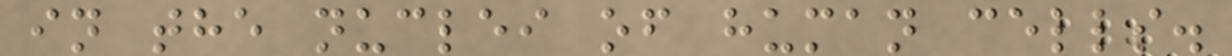in the nuclei of human cells.
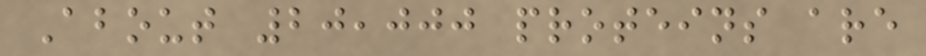About 20,000 proteins are
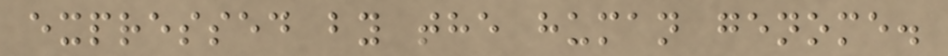expressed by the human genome.
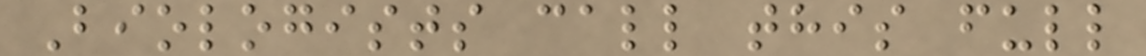Biologists call this full
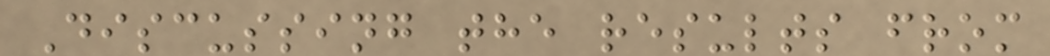Discussing the results from
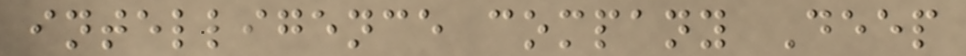intelligence company Deep
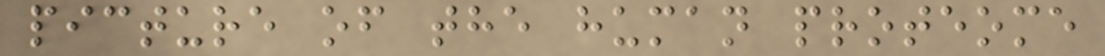picture of the human proteome
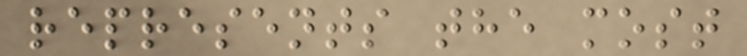represents the most
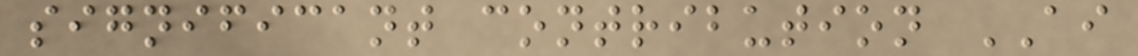significant contribution AI
